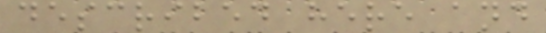described here and
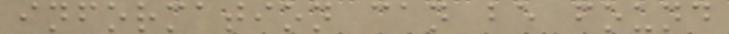information can be found
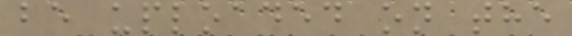be uploaded on the
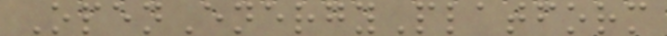OpenEnergyPlatform
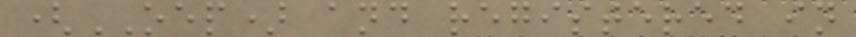(OEP) and registered in
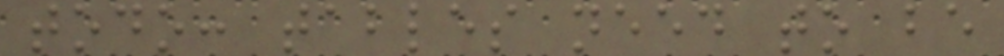todo: tables need to be
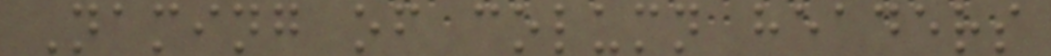Naming of column headers
